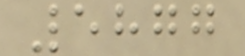5877
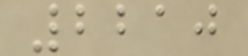2210
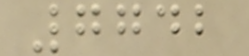7742
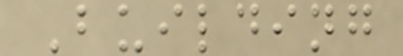Building
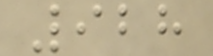928
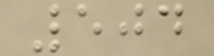504
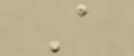A
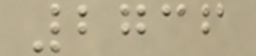2736
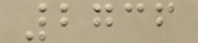2736
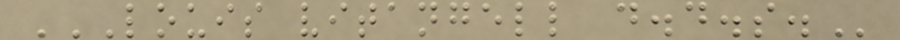LOUIS VITANGELL D.D.S.
